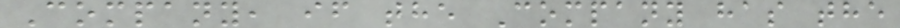Company, if the Company has the
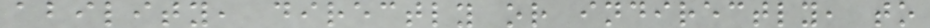ability, directly or indirectly, to
